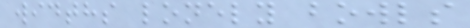widths lonely bowls
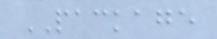PACKAGE
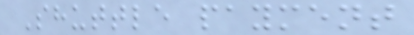Shuttle payment
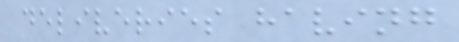deliveries having
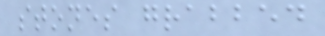stones grabbed
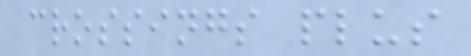crossings plus
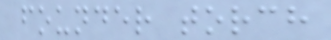founder torch
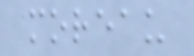moreau
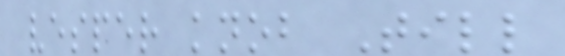vesper knob Till
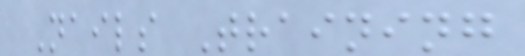Nails Training
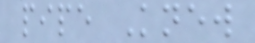pipe Knew
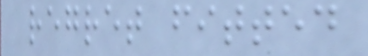regret fitted
